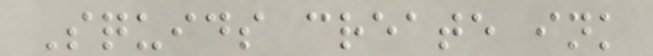Squids create ink
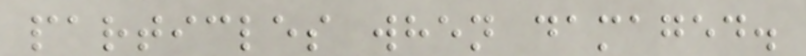particles when damaged.
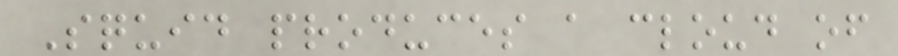Squid produces a cloud of
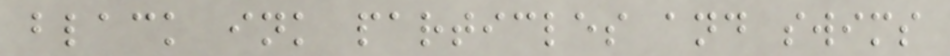black ink particles and swims
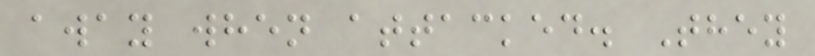away when attacked. They
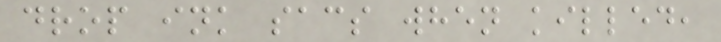drop ink sacs when killed,
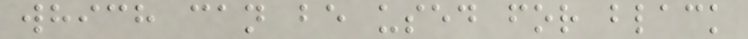which can be used for black
